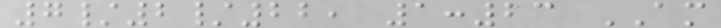7/2/22, 1:23 AM
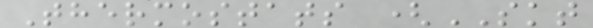Thermostats (SKT
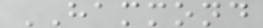HAMMOND
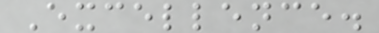Excellence.
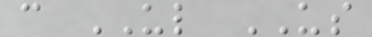c UL US
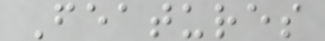Features
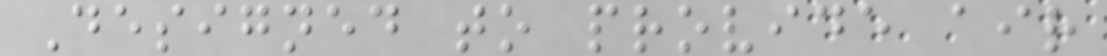Designed to provide air
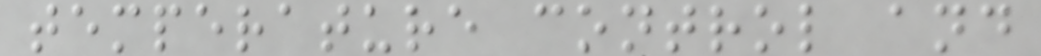temperature control and
